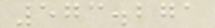573.271
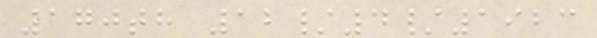170th 12/4/1923
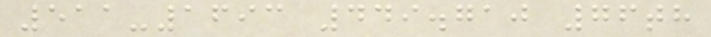511-1693 449.710 76th
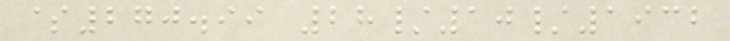$270.99 28/10/1932
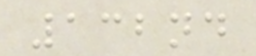132nd
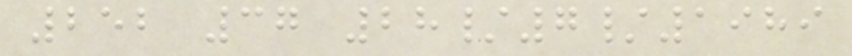252 37 28/7/1989
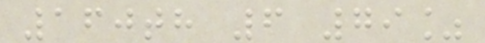160th 6 79%
